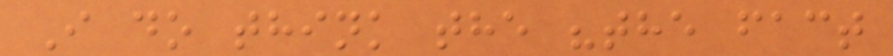I do think the "the fact
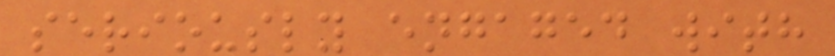seriously engaged with
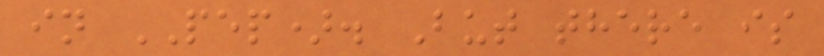in PEP). But there is
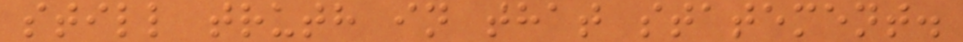still truth in that statement.
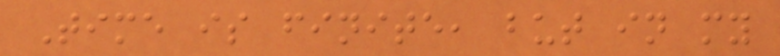Time is finite, but in my
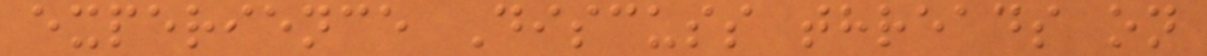experience Discuss threads on
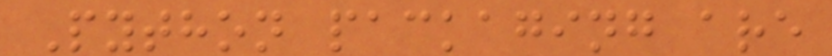Python packaging are
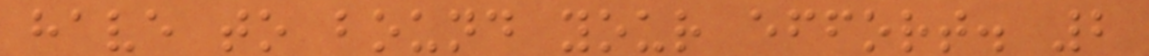have to bound your effort. 2
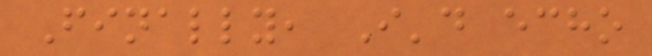Finally, I'd echo
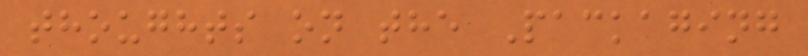thoughts on the Packaging
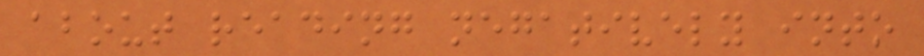about reading negatively into
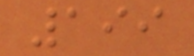199
